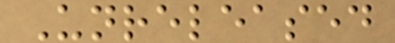Unreleased
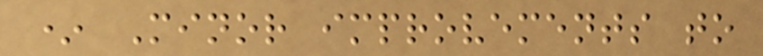* Minor improvements to
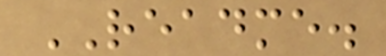README.
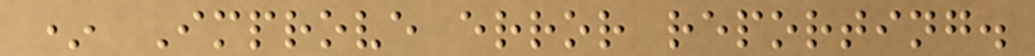* Improve error reporting.
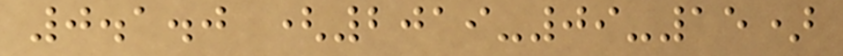0.1.0 (2019-09-15)
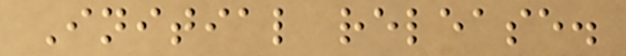Initial release.
